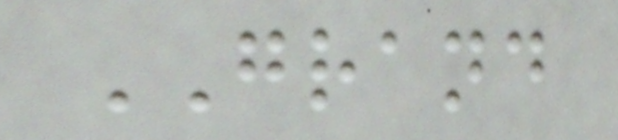GRAND
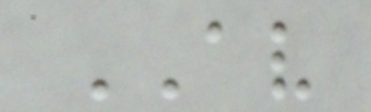AV
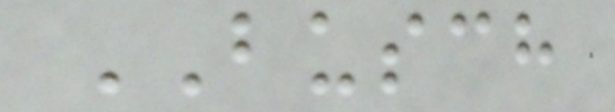BUSCH
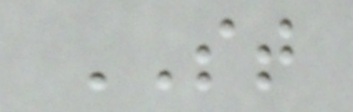ST
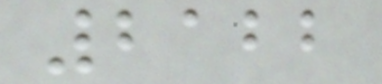2122
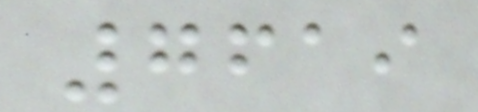7619
